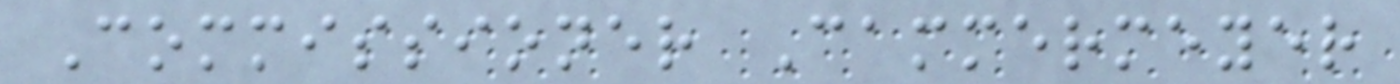Commissioner Cammermeyer
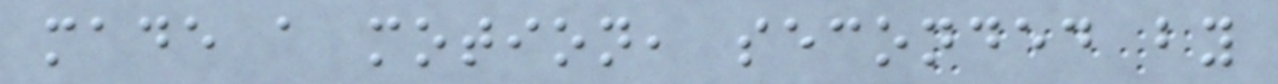made a motion, seconded by
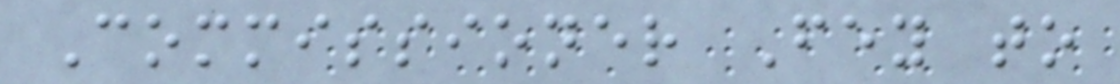Commissioner Fey to
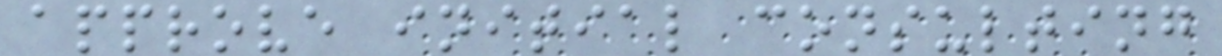approve initial consulting
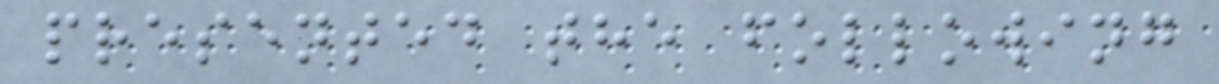presented the following
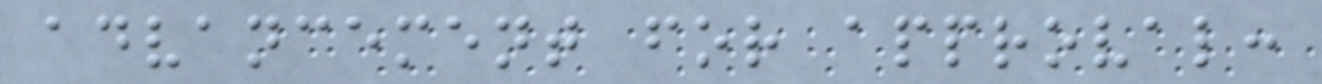advancement for approval:
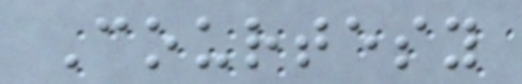Courtesy
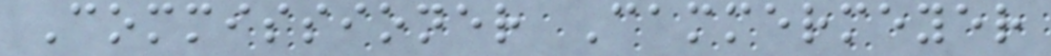Commissioner Cammermeyer
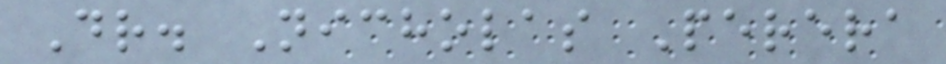Dr. Nicholas Perera
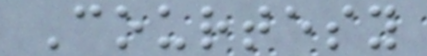Courtesy
